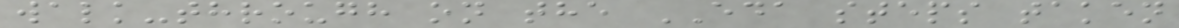walk-through on the EDA steps taken
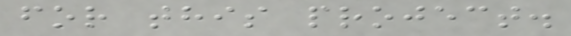for this project.
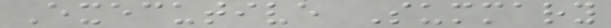Executive Summary
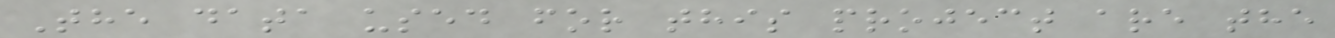The data used for this project are the
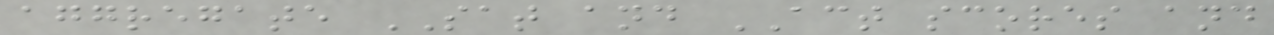aggregate SAT and ACT scores and
